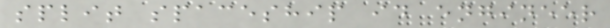split spaceship id engineer
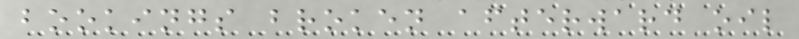bookings broken afterward oil
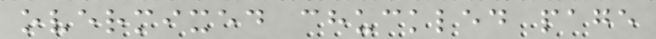overmixed chuckled page
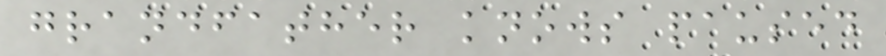grandfather knows paused
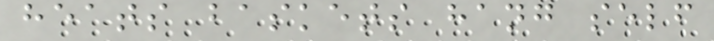heats baskets hang self
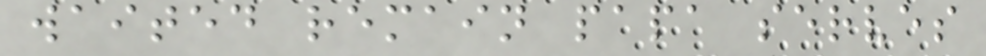waited remain papa serves
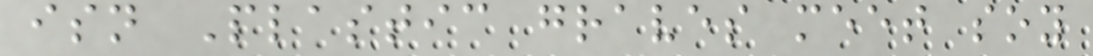isn Plastic graves meet soy
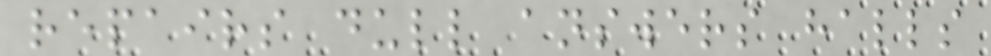repairs dull answers halls
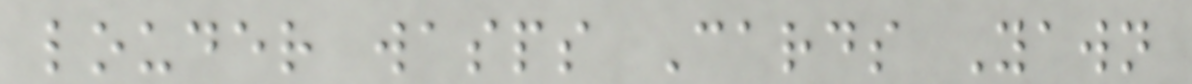louder wasps Cards Yawn
